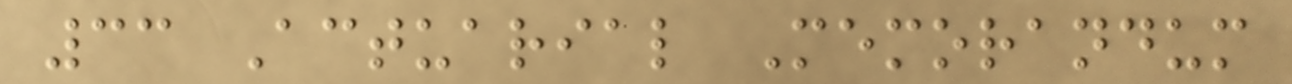33 Actuarial Memorandum
